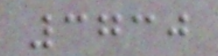3730
